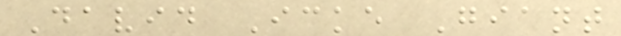David Icke Giant
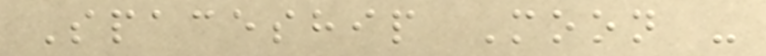Spaceship Moon -
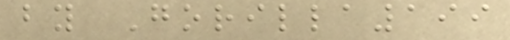by Gorilla199
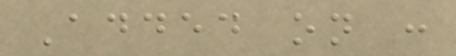Added on :
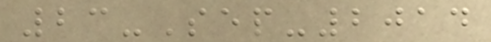23-Sep-2014
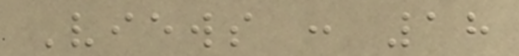Views : 18
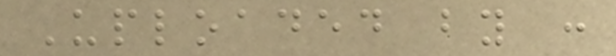Uploaded by :
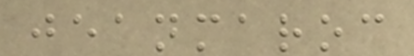jeanmaroc
